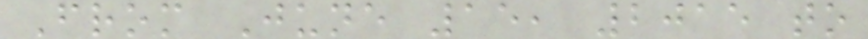From June 15, 2015 to
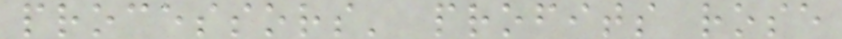processors' profits rose
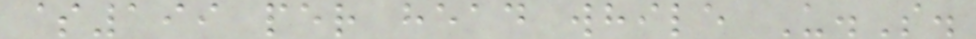$199 per head while U.S.
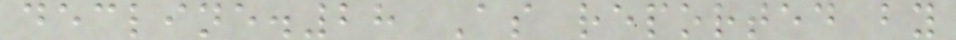decline.28 As reported by
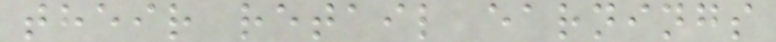their retail earnings
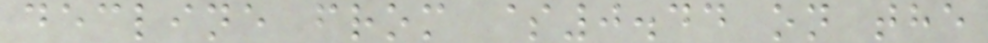decline from $0.44 on the
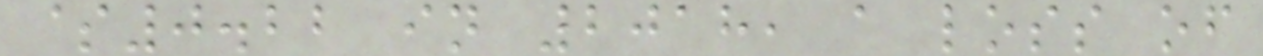$0.22 in 2018, a loss of
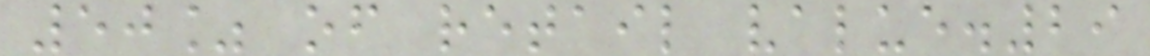50% of retail value.29
